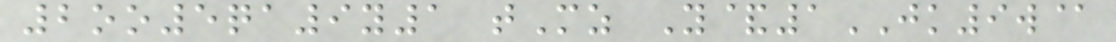2oo5qa9y1 tMz Y&1JK9w@
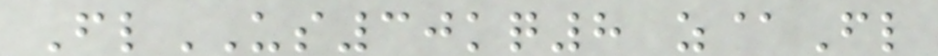FlUS30kq8 z@Fl
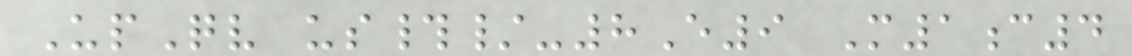UpQv us#/-8E9 M1c4
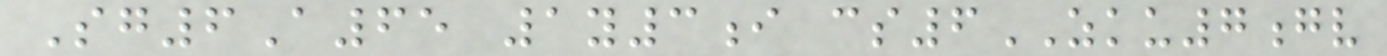Sg6A65 1y3i cs6ZKU7gv
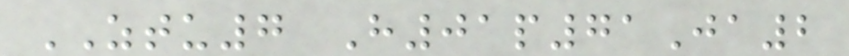ZTU7 H01p71Ja2
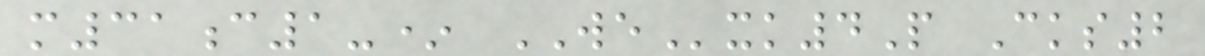m31c1-* WExk4P Cks2
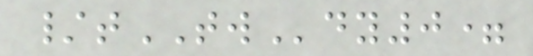/tTWdy0=
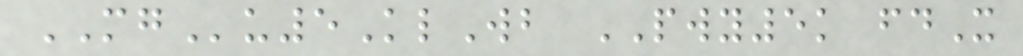MGu5KlWb PWY5k fdX
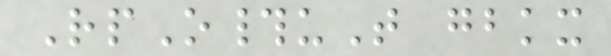RpO#uT gbkx
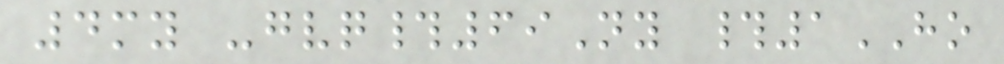4my -gvq#69Ny #1HO
